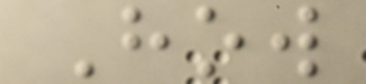How
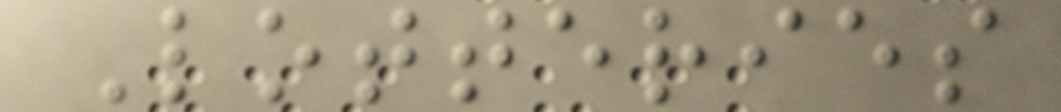Lotteries
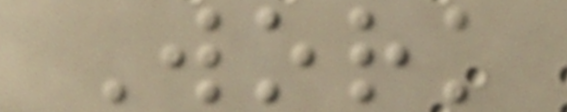Work
